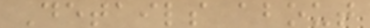Details about
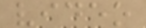video
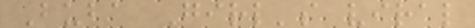Buba Girl's viral
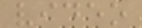video
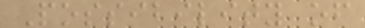Possibility of
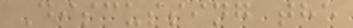Discussing the
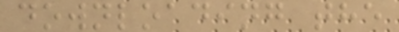downloading the
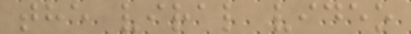the viral video
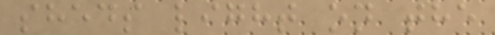sheds light on the
